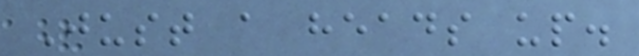Just a heads up.
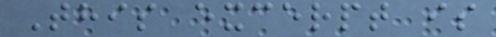This excerpt is
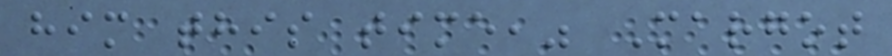him this time," Margot
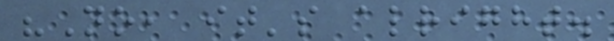"No, it's alright.
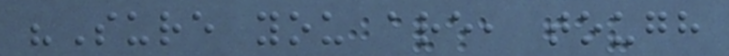"Sure you are, tough
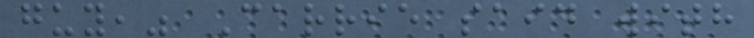guy," Carrie said with
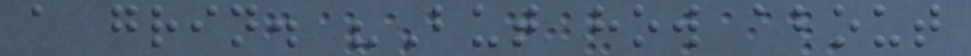a grin. "But how about
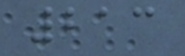213
